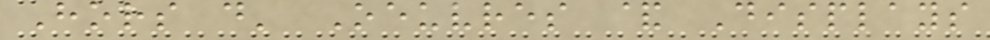Hors d' Oeuvres & Displays
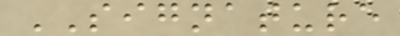SIGNATURE
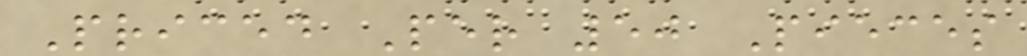Priced Per 50 Pieces
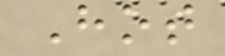Hot
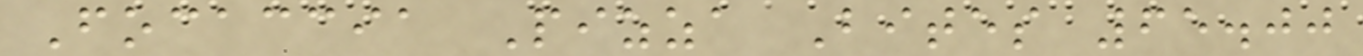Focaccia Pizza Bites 65.00
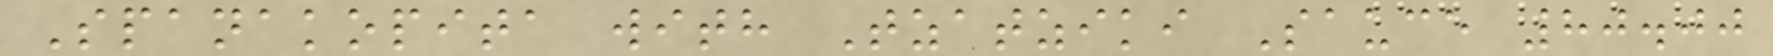Spanakopita with Tzatziki Sauce 80.00
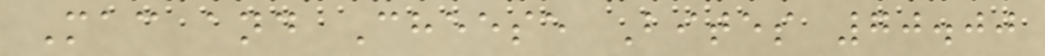Mac and Cheese Bites 70.00
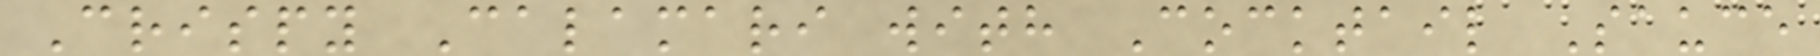Crispy Calamari with Cocktail Sauce
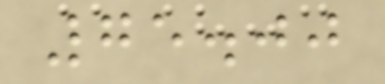75.00
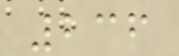236
